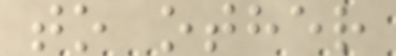to other
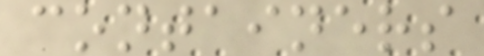containers
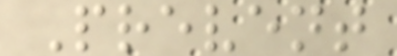Prevent
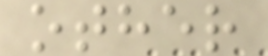other
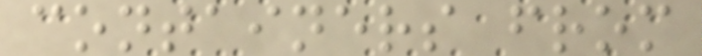containers from
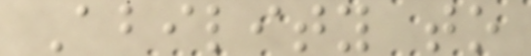Ability to
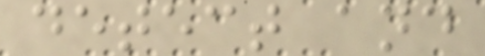detect and
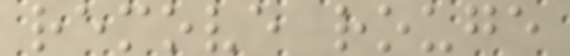remove rouge
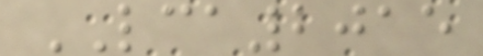LCA2015
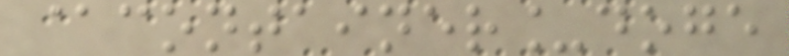@container_doge
